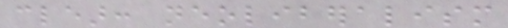clear: neoliberalism
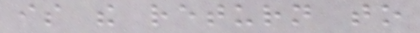is the return to
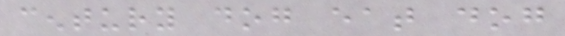century dog eat dog
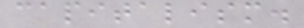capitalism.
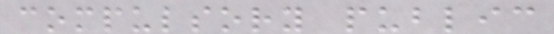compulsory public
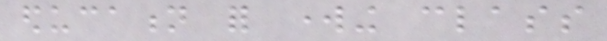education for working class
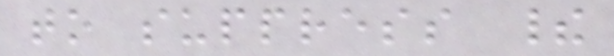to suppress their
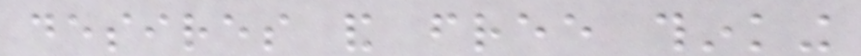desires and free thinking
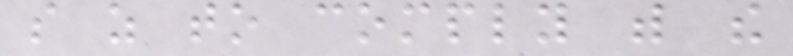so as to comply with the
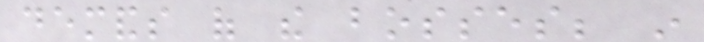demands of the bosses; in
